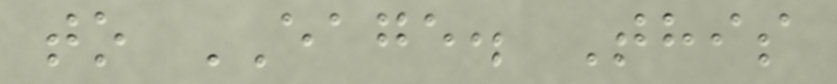to EAGE. This
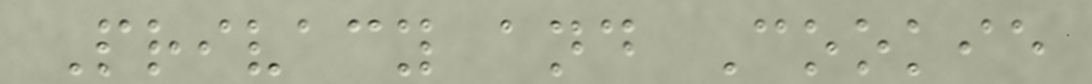Privacy and Cookie
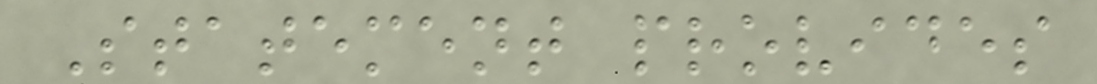Statement provides
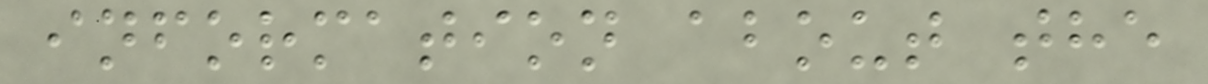information about the
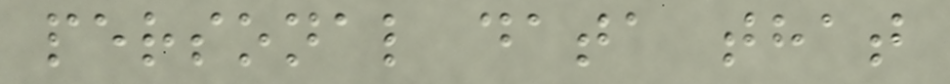personal data that
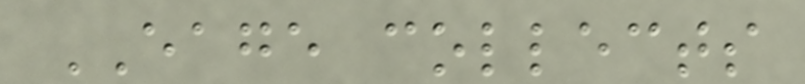EAGE collects
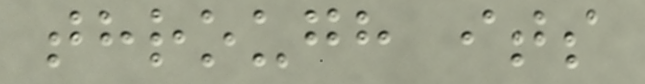through its
